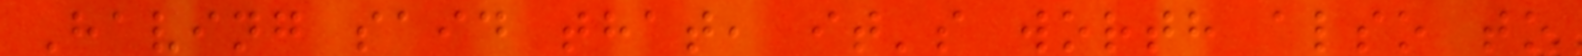Having said that, it's worth also to
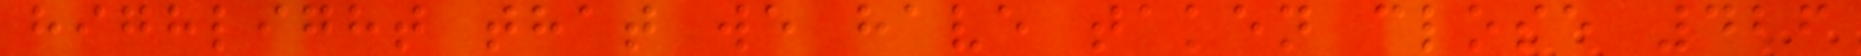highlight that we have taken close 426
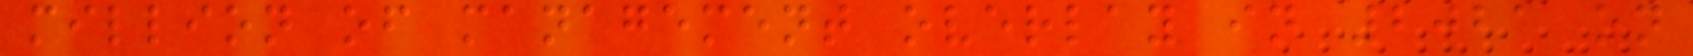million of management overlay in 2021 on
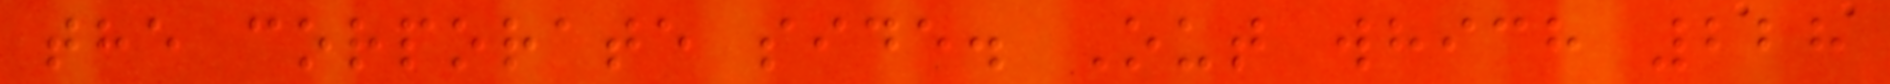the corporate side. Out which 228
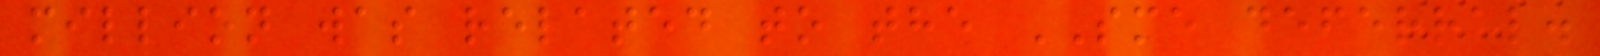million was related to the SME deferral.
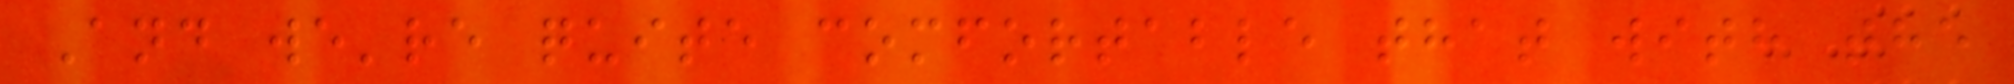And we're quite comfortable that with the
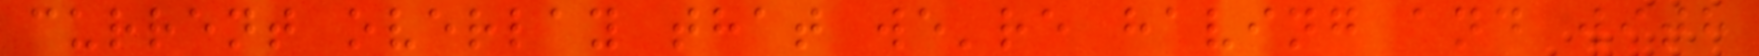current overlay that we're having and with
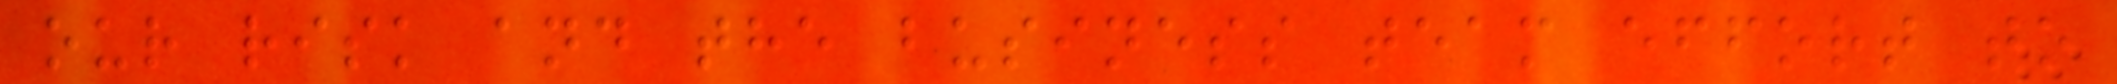our risk and the business team effort to
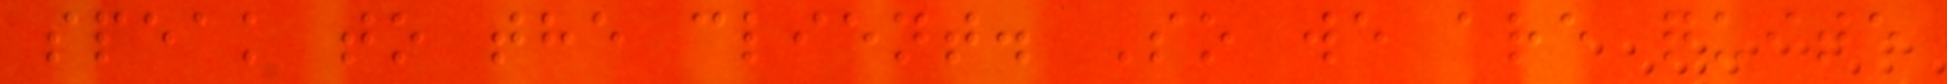speak to the client. So we are quite
